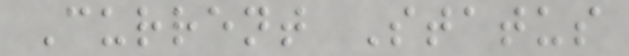Current Status
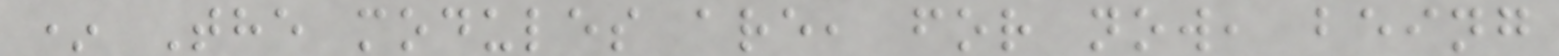* The modules are, for now, being
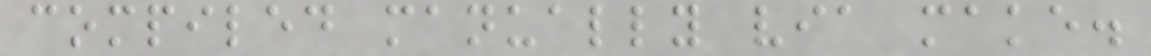compiled manually via make.
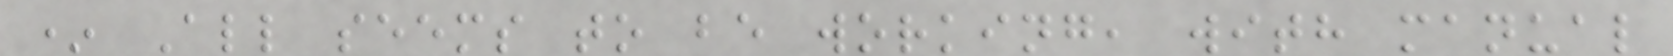* All seems to be working, with manual
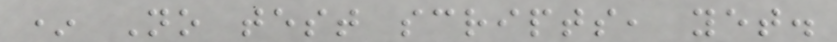* No test scripts, yet.
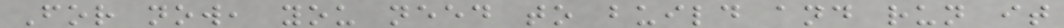For now, you need to build and run it
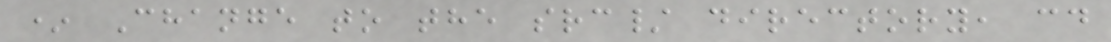* Change to the src/ directory, cd
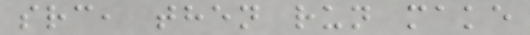src, then run make
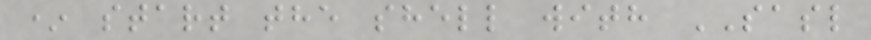* start the shell with SASL
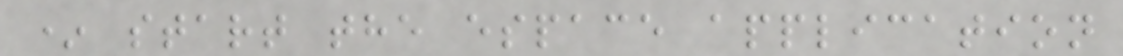* start the espace application
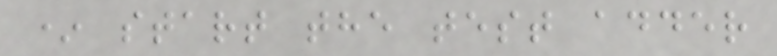* start the test adder
